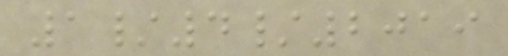1/4/2019
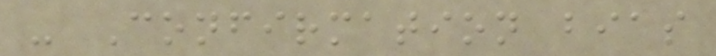- Confirmation bias
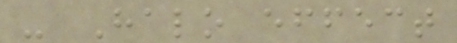- Halo effect
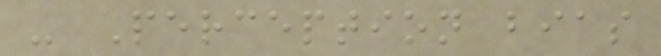- Perception bias
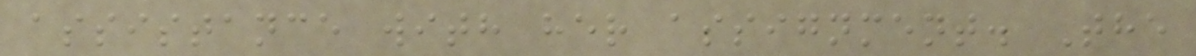assistance with her assignment. The
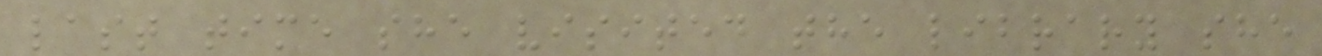last time she visited the library she
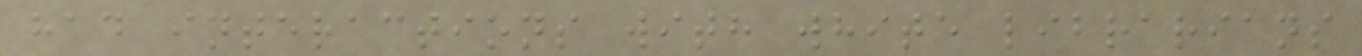had interactions with white librarians
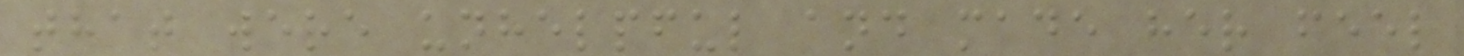that were unhelpful and made her feel
